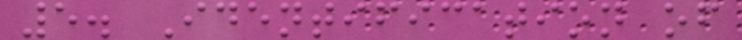5. Identification of
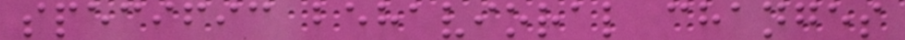specific behavioral changes
